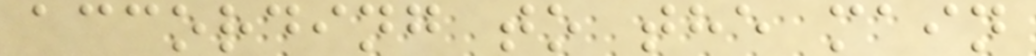according to the main
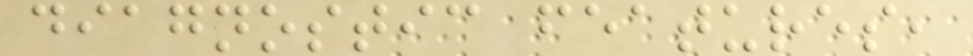diagnostic features,
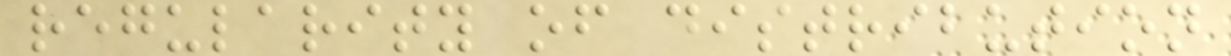regularity of distribution
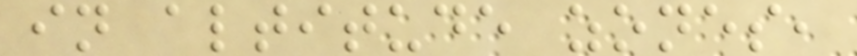in altitude zones,
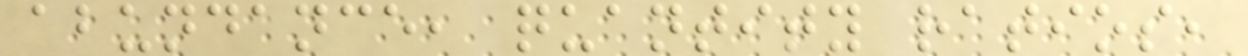abundance, quantity ratios,
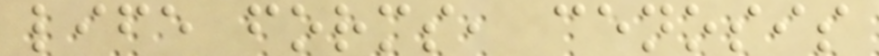life forms, cenosis
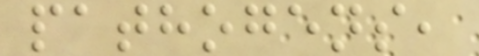pathogens,
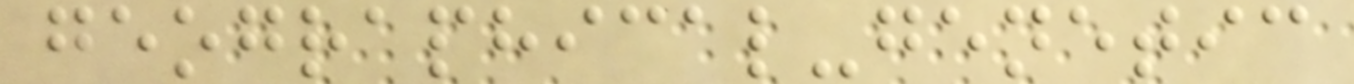geographical-genetic
